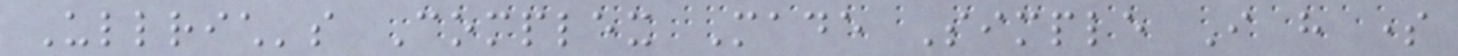Ullrich's Complex Made Simple I have some
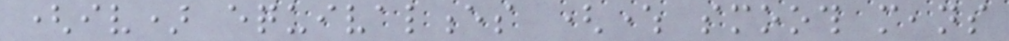(iv) equivalences (where smooth means
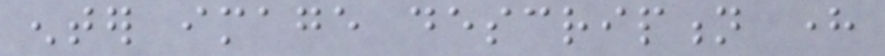enter image description here
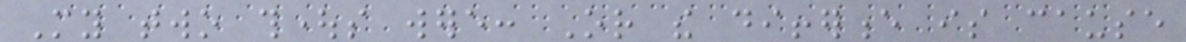My two thoughts were: Or the difference is cause
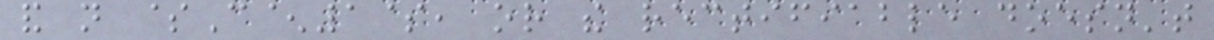and not $C^1$, or the rectifiable doesn't
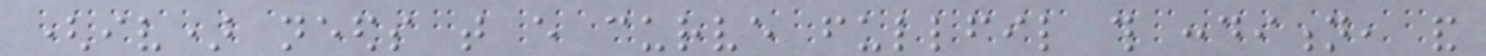(iv) needs that every curve fullfil this condition, and
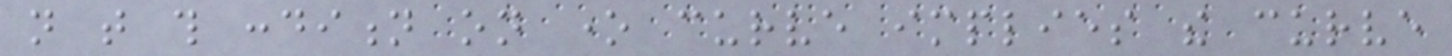not that this condition on one curve implies the curve
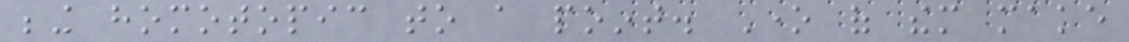being homotopic to a point. One of them make
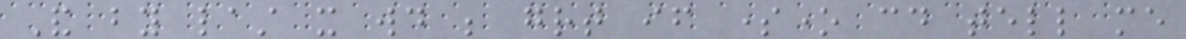And by last it would be great if someone could tell me
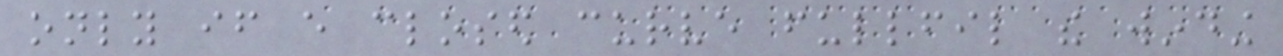only if every closed curve fullfil the winding
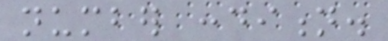number condition.
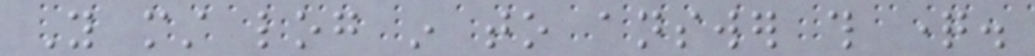You must log in to answer this question.
